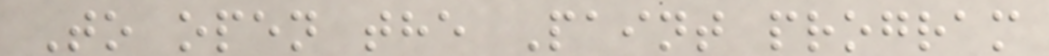To open the Paint program
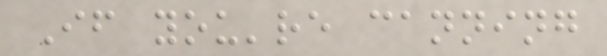If you're canning
